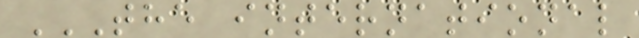THE INTERNATIONAL
